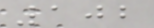102
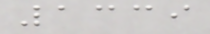1339
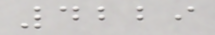4229
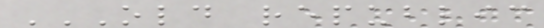OLD REPUBLIC
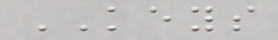KEYS
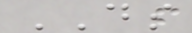DS
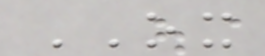OX
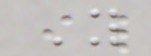Y
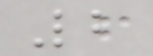2
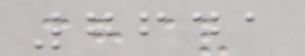7641
